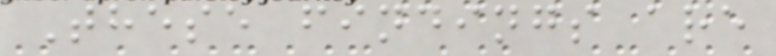These findings are
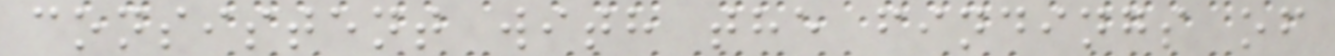consistent with the findings of
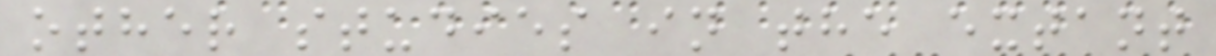other studies in the extant
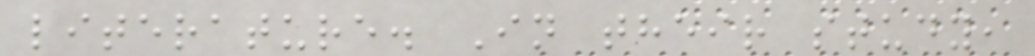literature. In their study,
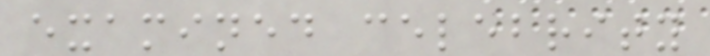examined celebrity
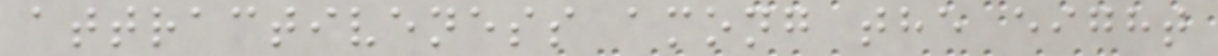attractiveness among the eight
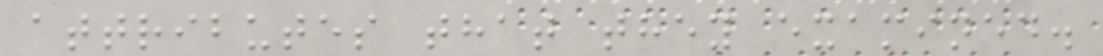attributes that they examined.
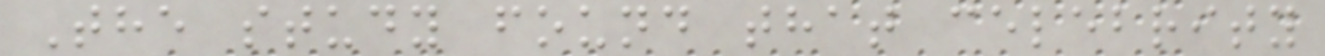The study found that celebrity
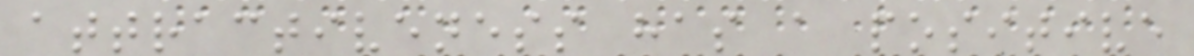attractiveness has a positive
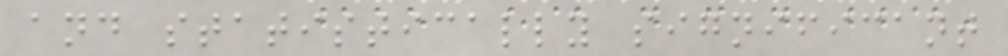and statistically significant
